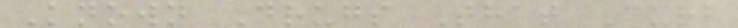Known Drugs That Curb
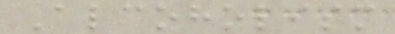Alcoholism
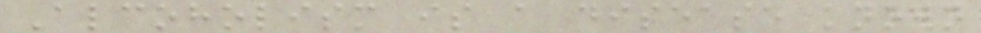Alcoholism is a disease known
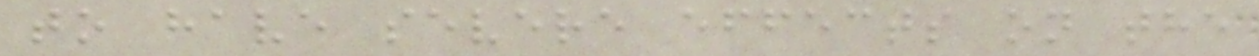to have severe effects on the
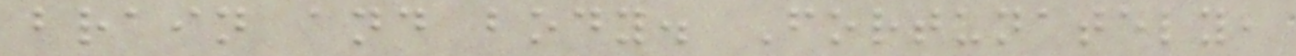brain and body. Fortunately,
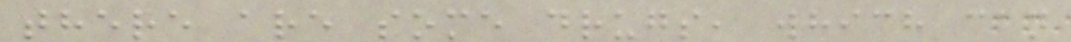there are some drugs, which can
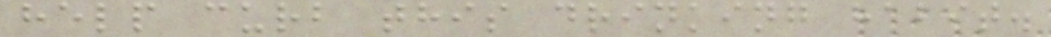help curb this drinking habit.
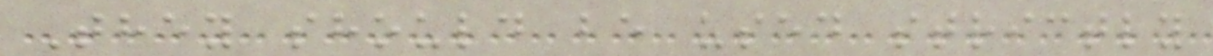They should be used strictly
